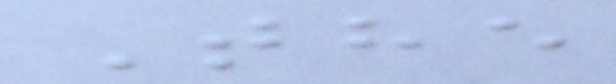The
